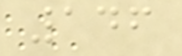146
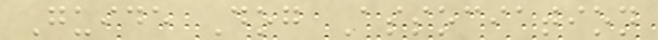Guide Dog Association
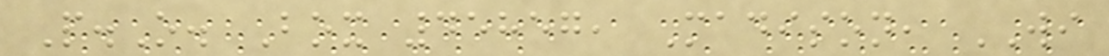P.O. Box 45857, Madison, WI
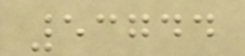53744
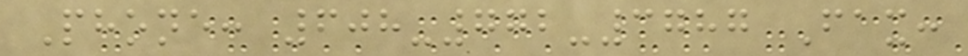Phone: 608-772-3787 Fax:
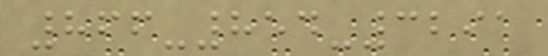866-854-3291
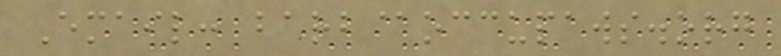Email: barb@occupaws.org
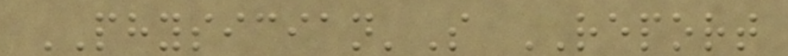PHYSICIAN'S REPORT
